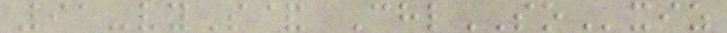91-vyS& ChlSOxiz
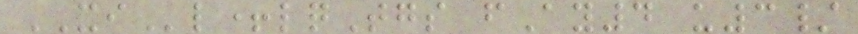XIl+lqTgs fAy4 u3/
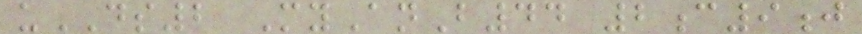uDS2 MyAnB44 2c9j
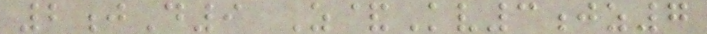2jD9 Z&Kv3jz7
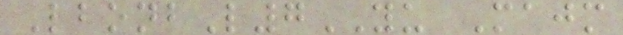LbonbL7YU Majm
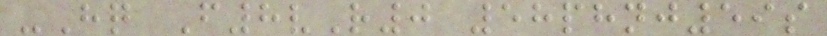-Hq F8vR0 58phnj59s
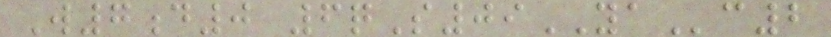W7d0 6qS09YAc2
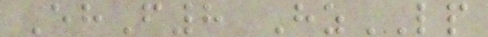EhF8 HzLP
